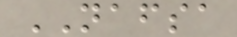NAFSA
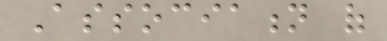Association of
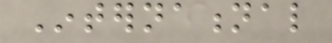International
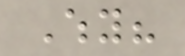Why?
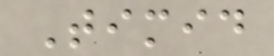Timid
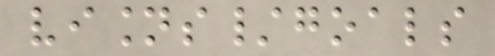visions/goals
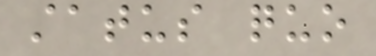status quo
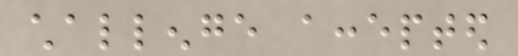challenge accepted
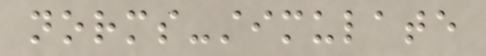norms-stimulate
